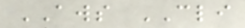AWS CLI
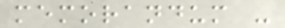memorandum -
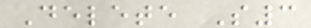Delete S3
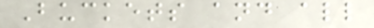Buckets and all
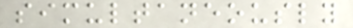simultaneously
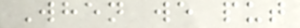When we put
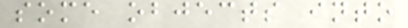some objects into
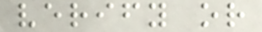verify or
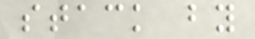stack by
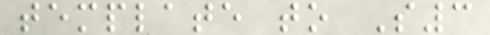template to S3
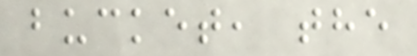bucket, the
